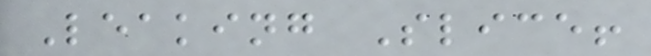Leaking Slice!
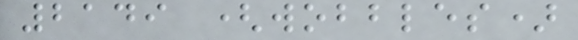2149 (wobbles)
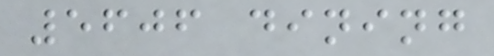5606 dining
